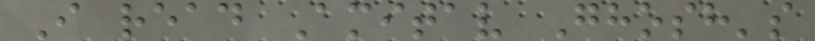I read Amitav Ghosh's
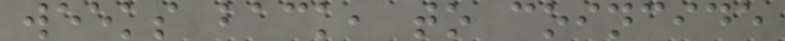weeks back, to coincide
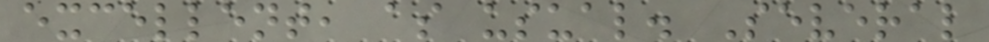excellent, as usual. Several
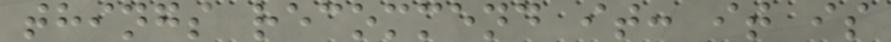things recommend it: it is
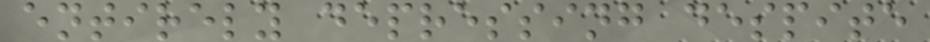entirely depressing despite
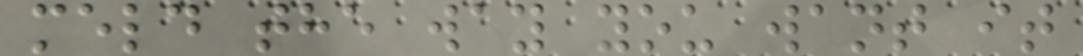meld the way you want it
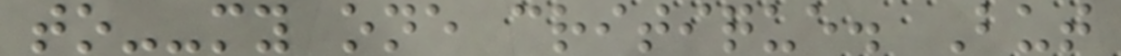to--my one critique. But
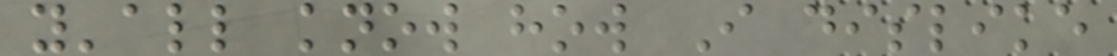y'all know how I dislike
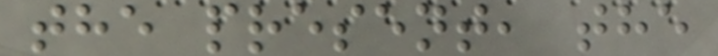the present, the
